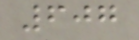607
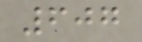607
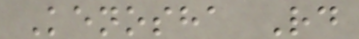Kenosha Rd
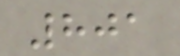801
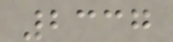2337
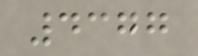4377
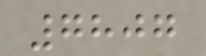7807
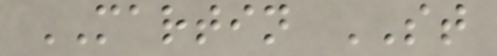MARTIN ST
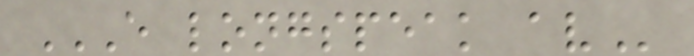E LONGSPEAK AV
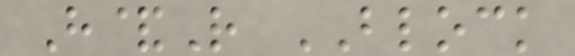H&R BLOCK
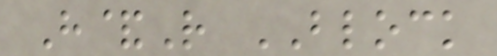H&R BLOCK
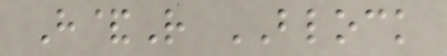H&R BLOCK
